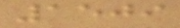1509
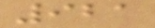921
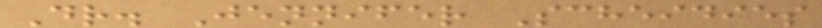Dr. Jennifer Scheidies
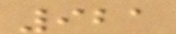921
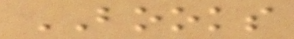BOOKS
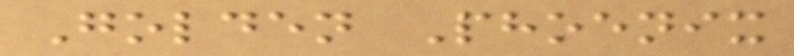Golden Phoenix
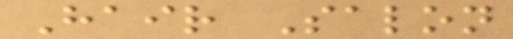Hair Salon
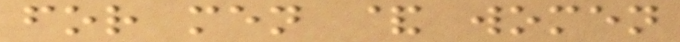for men & women
